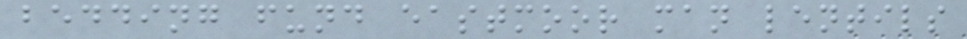bedding fund eastmoor man lentils
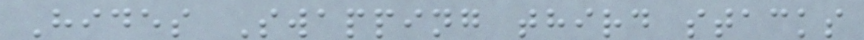Hides Swapping third stacks
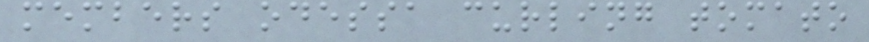members odessa curling tomato
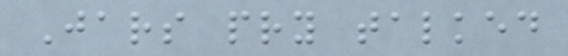Jars pry talked
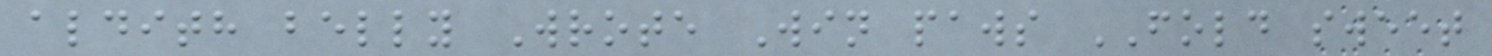aldith belly Wrote Win paws FOLD sweet
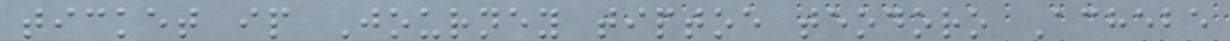ticket ip Journey tiptoe teodoro Achebe
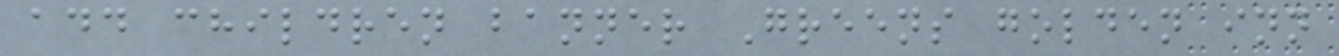add children banner Greens golden inn
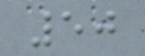50
